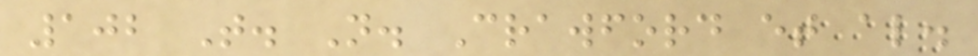102 T. N. Crawford et al.
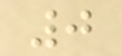0
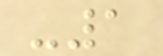-1
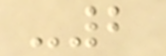-2
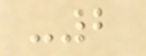-2
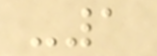-1
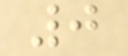0
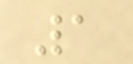1
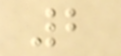2
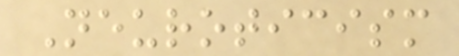Neuroticism
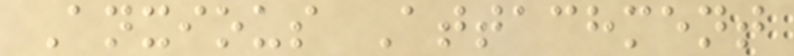Anxious Attachment
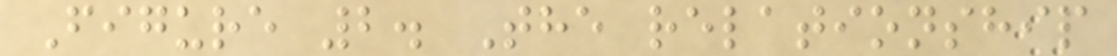Figure 2. The relationship
